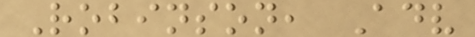Robinson, Adv
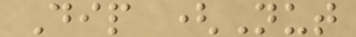Dip (Nut
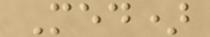Med)
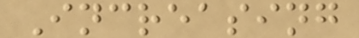Increasing
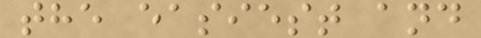the easiest and
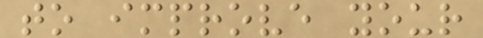to improve your
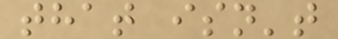that isn't
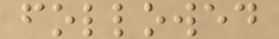followed
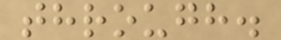through.
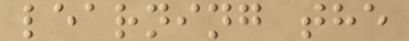learning the
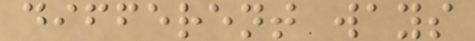different ways
